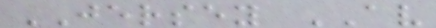JERSEY AV
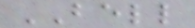BELL
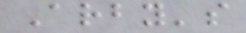Arby's
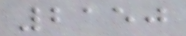2150
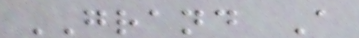GRAND A
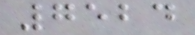7524
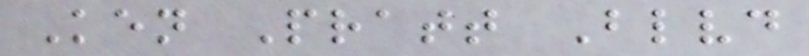Ken Pratt Blvd
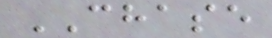CHASE
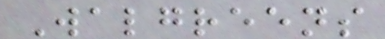Walgreens
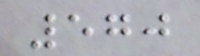570
